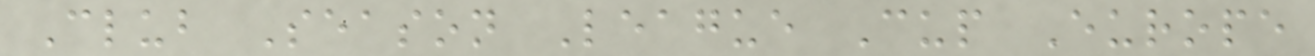Club Season League Cup Europe
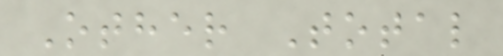Other Total
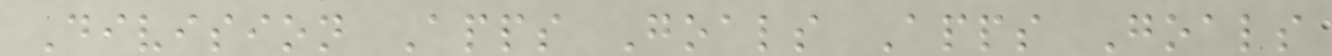Division Apps Goals Apps Goals
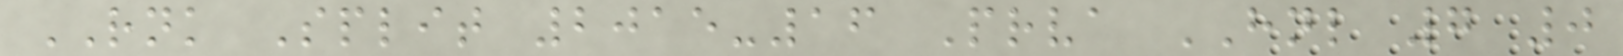RNK Split 2015-16 Prva HNL 7 0
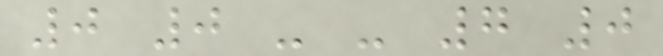0 0 - - 7 0
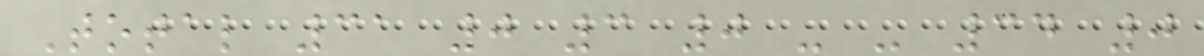Total 31 0 3 0 - - 34 0
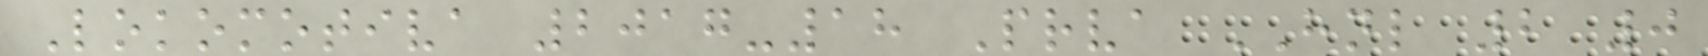Lokomotiva 2017-18 Prva HNL 2 0
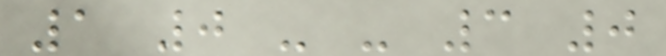1 0 - - 3 0
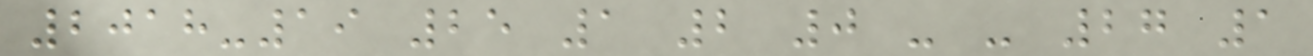2018-19 25 1 2 0 - - 27 1
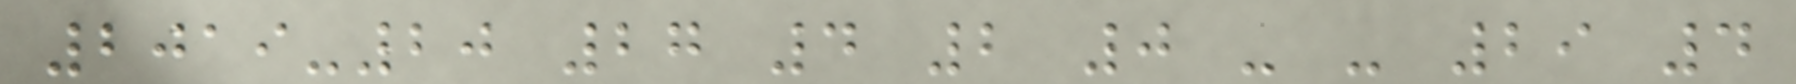2019-20 27 4 2 0 - - 29 4
